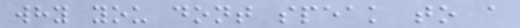why you dont speak to a
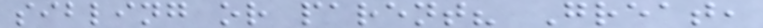sibling or parent? Great,
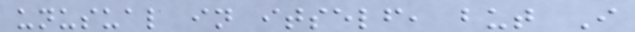unusual in itself, but I
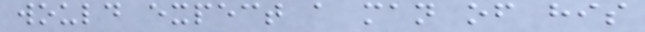would expect a man of his
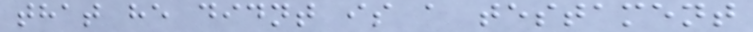that he didnt is a testament
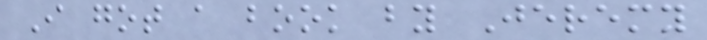I got a book by Jeremy
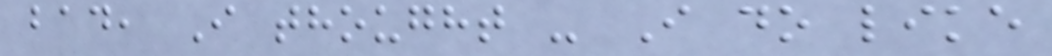bad, I thought - I do like
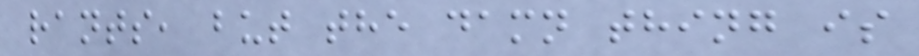rants, but the damn thing is
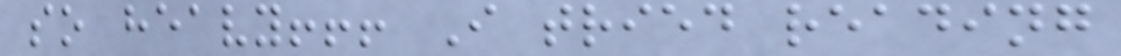so heavy!!! I tried reading
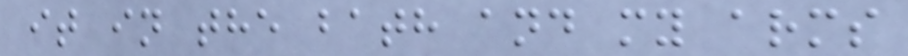it in the bath and my arms
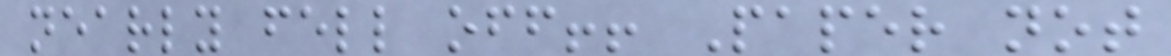nearly fell off!! Paper not
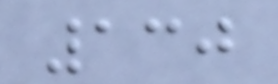130
